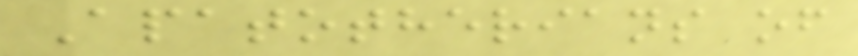Apatotherians of
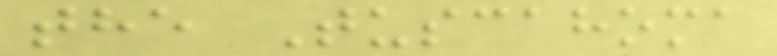the Tuscahoma
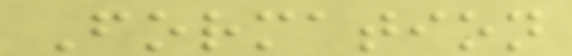Formation
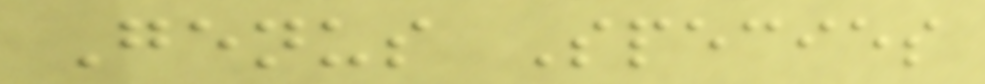Genus Species
